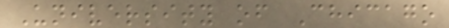University of Chicago
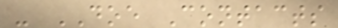- DOE Contacts
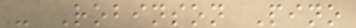- Robinson Pino
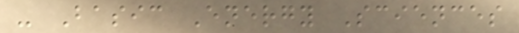- Basic Energy Sciences
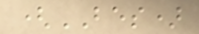(BES)
